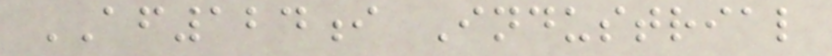AF124i Industrial
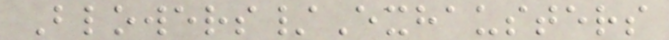Blowers/Exhausters
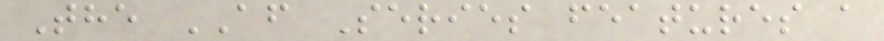The AF Series features a
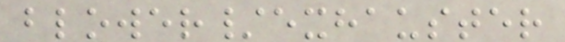blower/exhauster
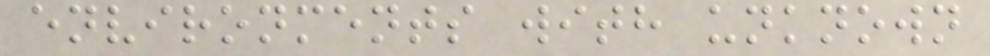environments with unknown
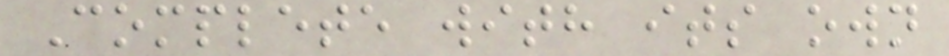Complete with its own
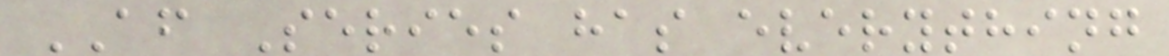AF Series has everything
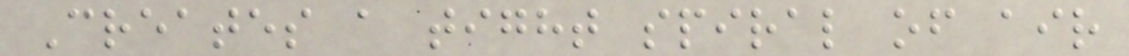Creates a tight spiral of air
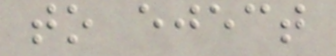to eject
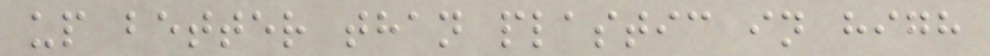up better than plastic in high
